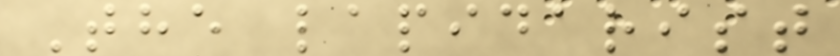The lapidarist
